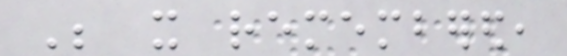Be it remembered,
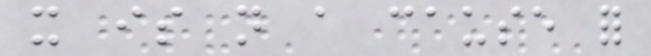it is not a cause for
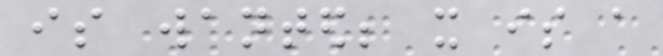is wanted; it is a
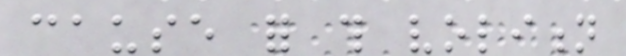cause for this volition
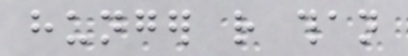hunger rather than
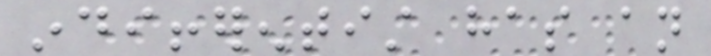indifferentist has an
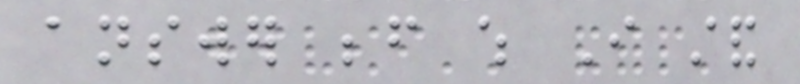answer before which I stand
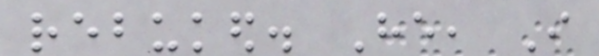rebuked. He, I
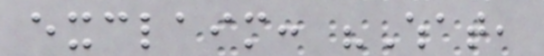exclaim: "What,
